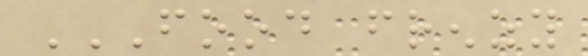FOOD FRENZY
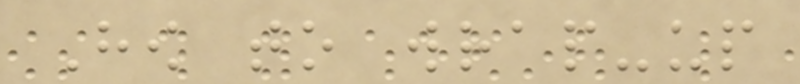How to wrap-up
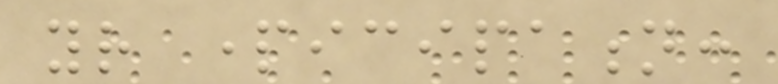your participation:
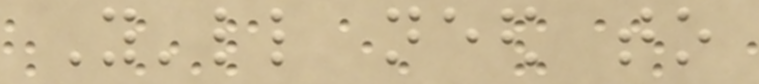You'll need to
